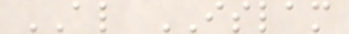AL ISLAM
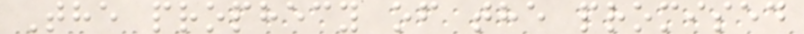The prophecy of the promised
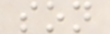son
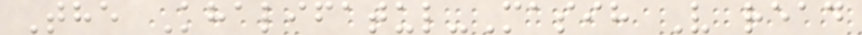The Khalifatul-Masih V read
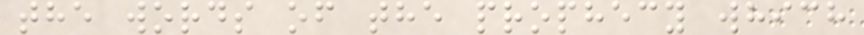the words of the prophecy which
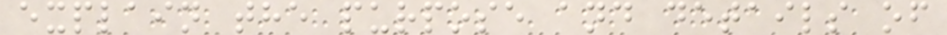explain the purpose and details of
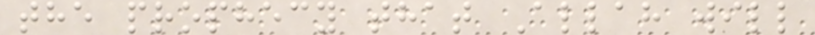the prophecy that Allah will
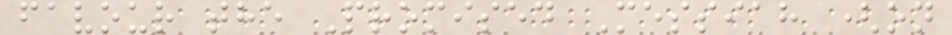favour the Promised Messiah (on
